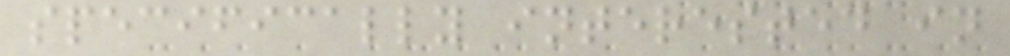specifically interested in
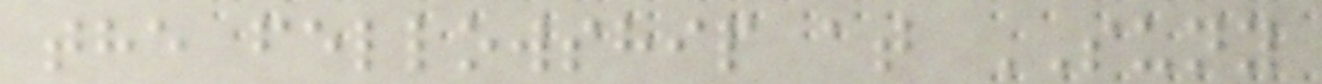the fellowship at SUNY
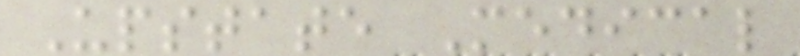Upstate Medical
